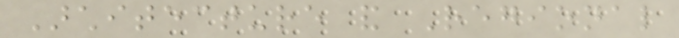Architecture and Regional
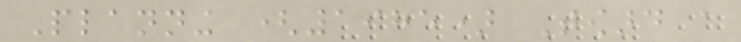Planning (1985) Toward a
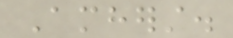Amherst.
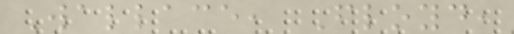Wallace, Floyd,
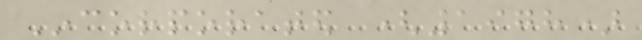Incorporated (1978)
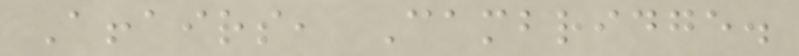Affairs, Cambridge.
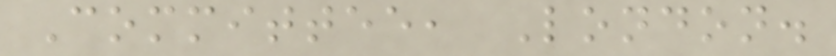Committee, London.
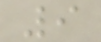9
